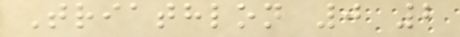Triathlon 0 2
